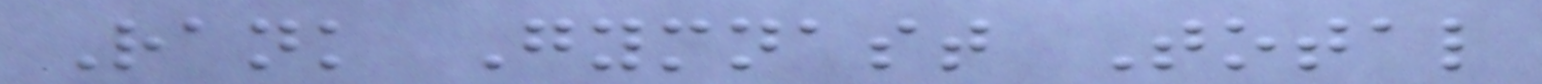Rank Gymnast Total
